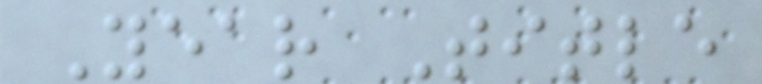Year Title
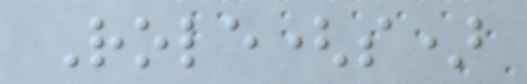Role(s)
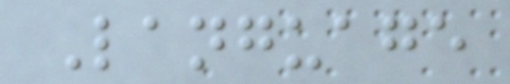Language
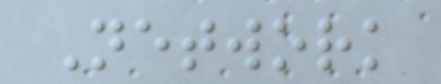Network
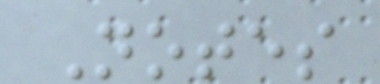Notes
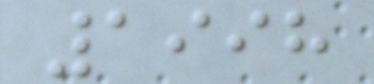1998
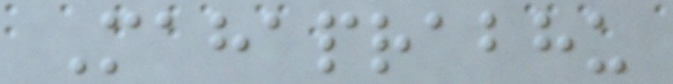Mahaprabhu
